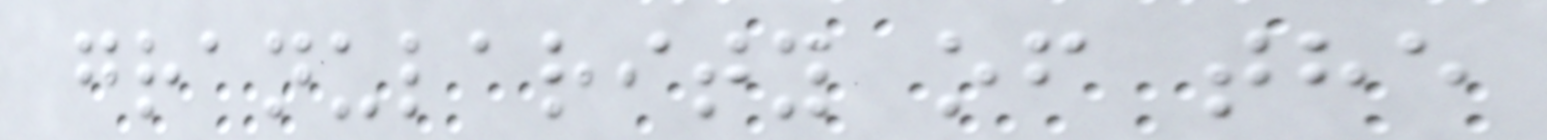granularity of the
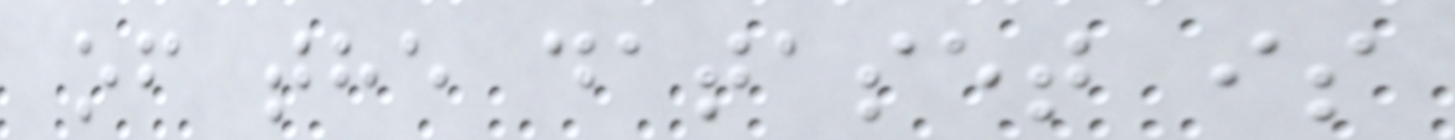of the dataset is
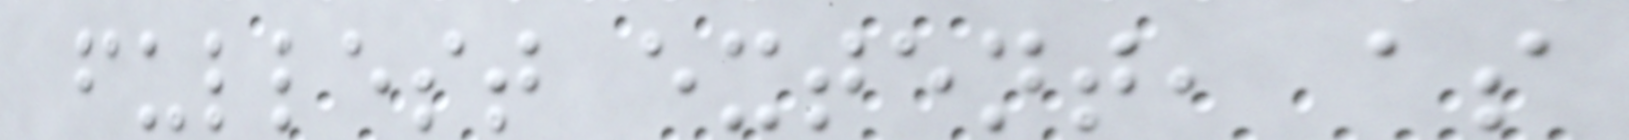fullest extent, as
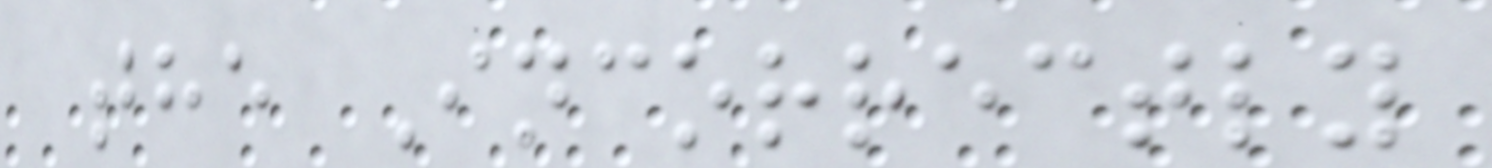the Incorrectly
